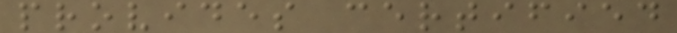provides certified
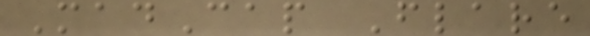MadCap Flare
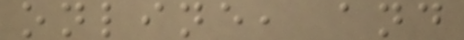online, and
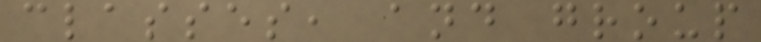classes, and group
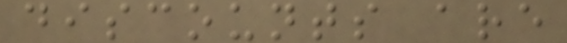discounts are
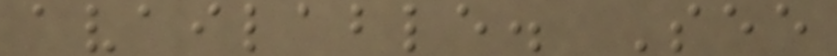available. See
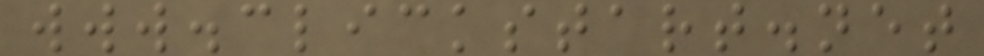www.clickstart.net
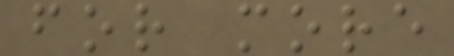for more
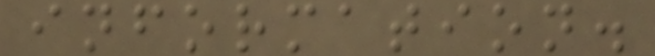information.
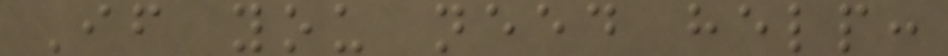If you need help:
